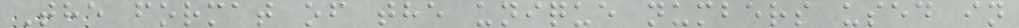The format of the unique numbers used in
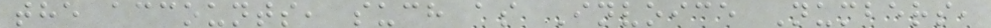the accounts, such as Invoice Numbers,
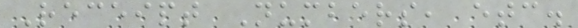Receipt Numbers, etc.
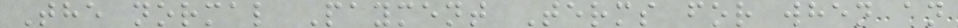The normal Payment Terms for when an
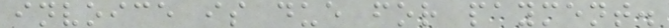invoice is due for payment.
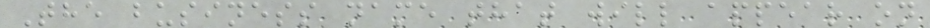The business name that will appear on
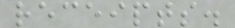receipts.
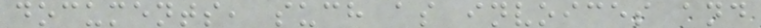documents, such as invoices and
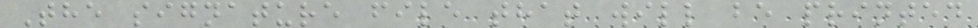The signature file that will be printed
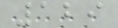129
